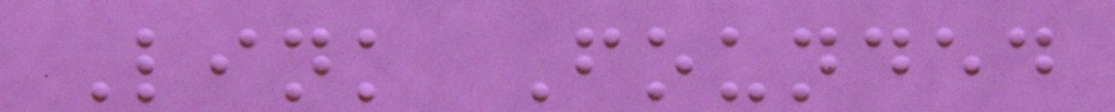Link Founded
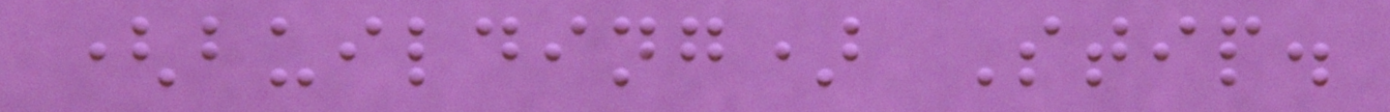(building) Stip.
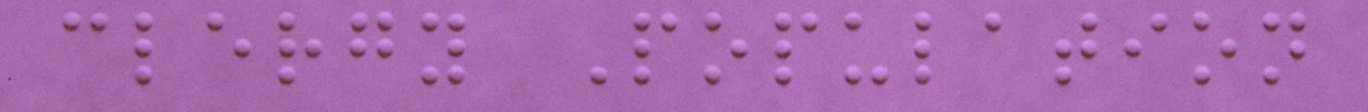clergy Population
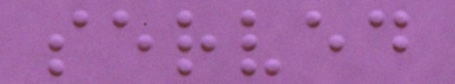served
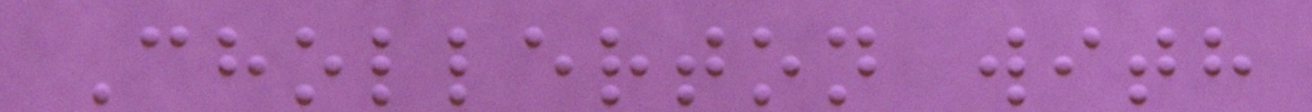Chollerton with
